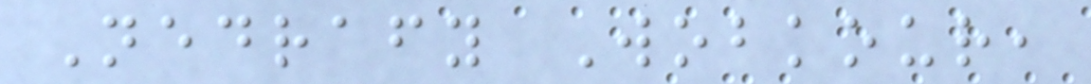Nedrafy Wobkour,
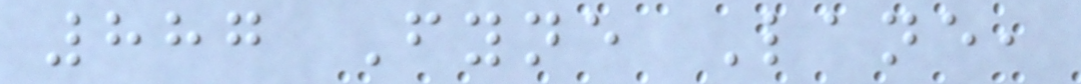887 Fyne Lane,
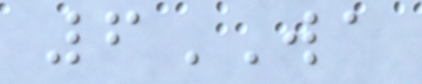6WA
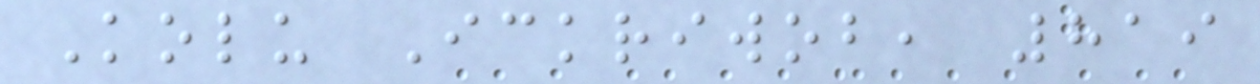Kolu Ickriwob, 819
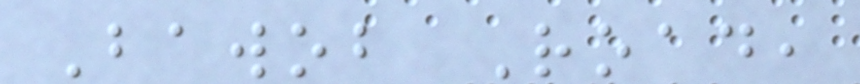Bawob Road,
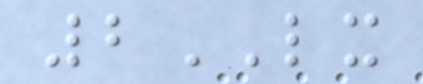2LX
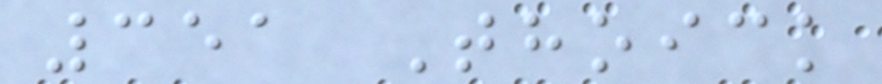351 Thoick
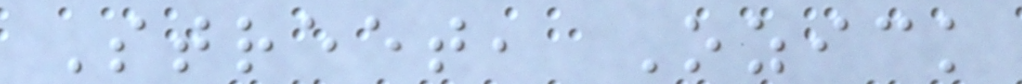Street, Ozick
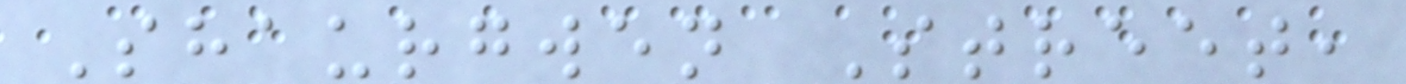Shaurgwen Street,
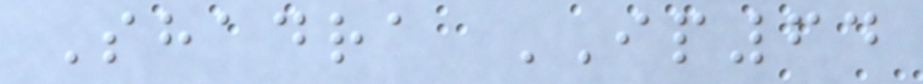Shadra IP64
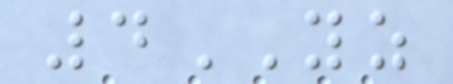4YZ
